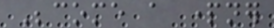Become a partner
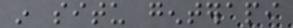in situ genterapi
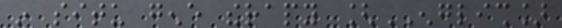in situ gene therapy [ENGLISH]
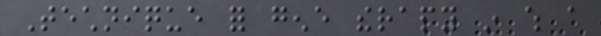Technique for gene therapy in which a
